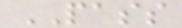PASS
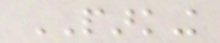PARKING
